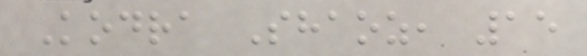Kodra Shaoz, 15
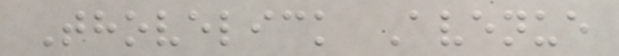Thovelick Avenue
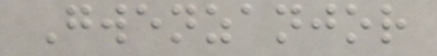Gwenzanjor
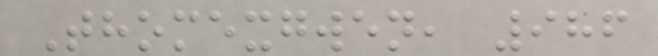Thomexgwen, 986
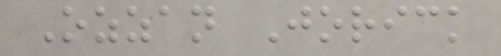Ozzan Jorick
